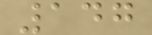147
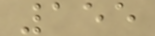155
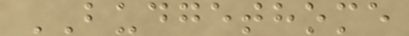BUDGETHOME
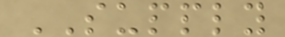SUPPLY
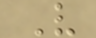V
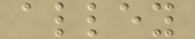alley
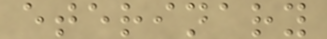eterinary
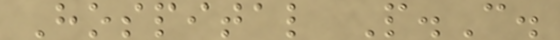Hospital P.C.
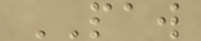PAW
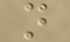n
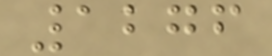1276
